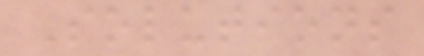Solutions
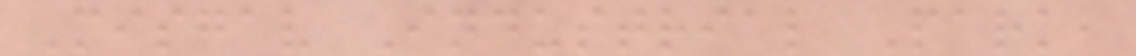Misgav Industrial Park,
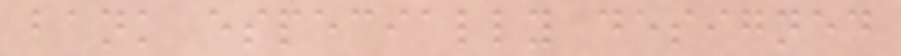bank especially designed
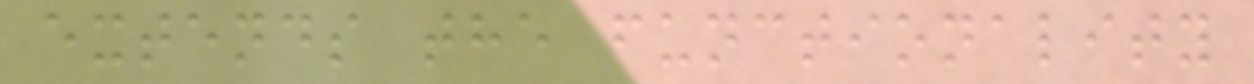extends the functionality
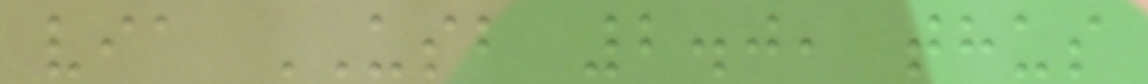via USB 2.0, thus
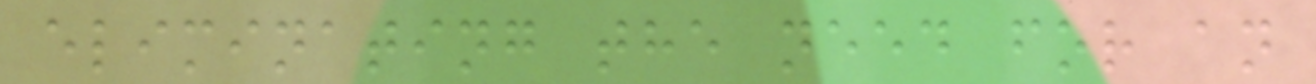eliminating the need for an
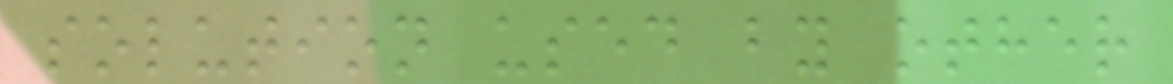solution used by other
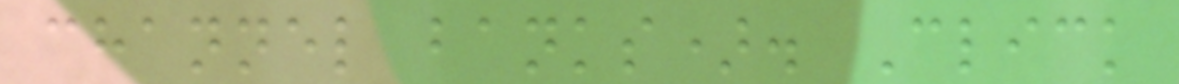channel banks). Click
